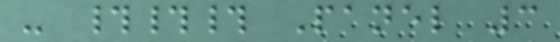- ### Panel 3
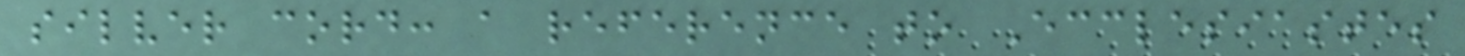silver cord: a reference to Ecclesiastes
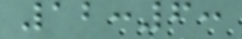12:6:
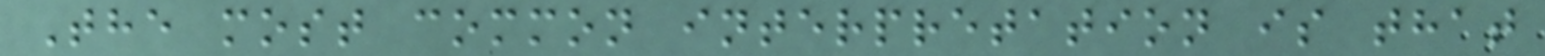The most common interpretation is that
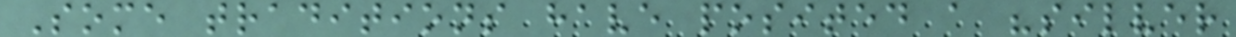Some traditions have posited a "silver
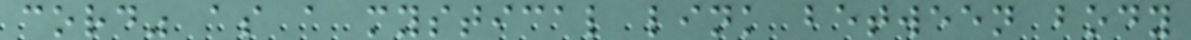cord" as a mystical link between body
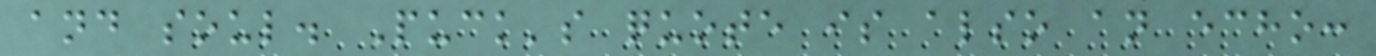and soul. Puck's quote is also an echo:
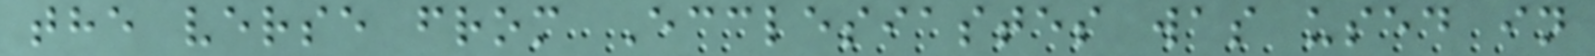the verse from Ecclesiastes was used in
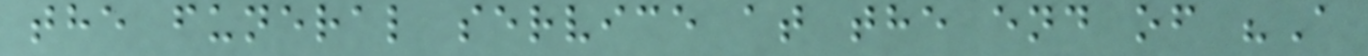the funeral service at the end of "A
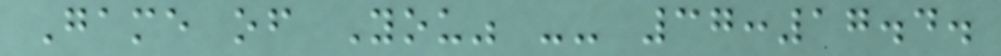Game of You" -- 37:17.4.
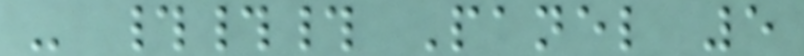- ### Panel 5
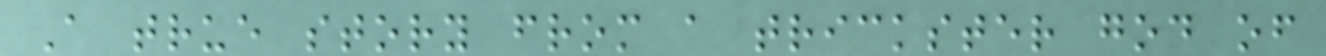A true story from a trickster god of
